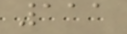111
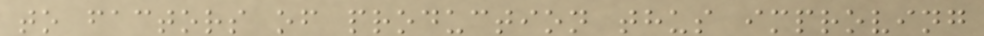to factors of production thus improving
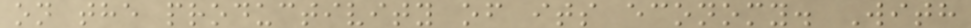on the productivity of its economy. With
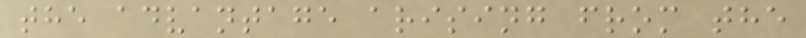the advantage arising from the
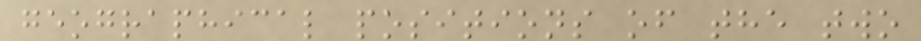geographical positions of the two
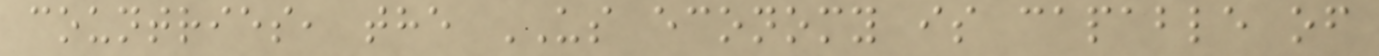countries, the US economy is capable of
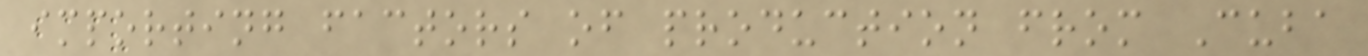importing factors of production from Cuba
